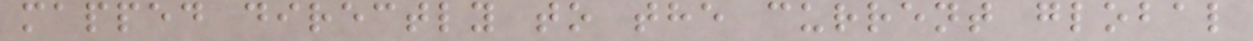mapped directly to the current global
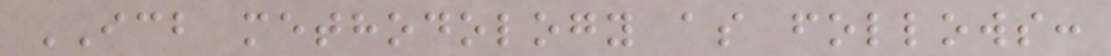ICB methodology as follows:
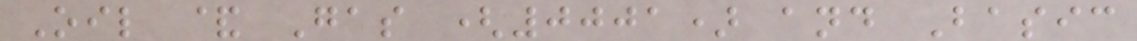Oil & Gas (0001) and Basic
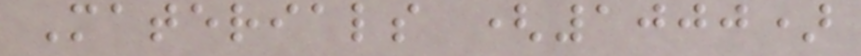Materials (1000)
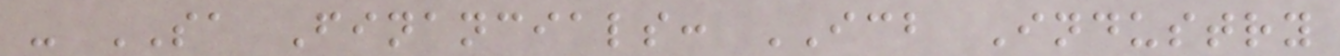- SA Financials: ICB Industry
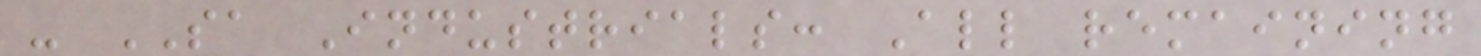- SA Industrials: All remaining
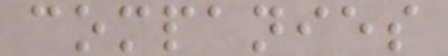companies
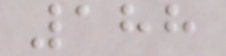188
